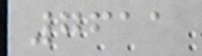7611
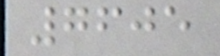7605
